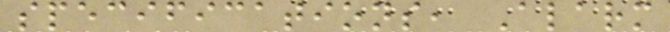specifications, Alarm
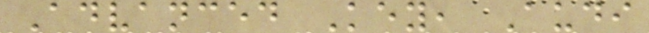Advanced Key, Audi
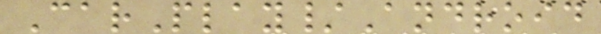CarPlay/Android
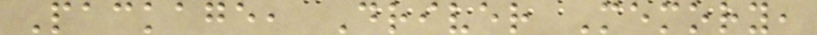Package, Driver Memory,
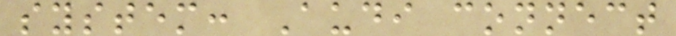system: Audi connect
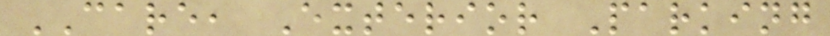CARE, Exterior Parking
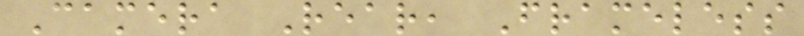Camera Rear, Frameless
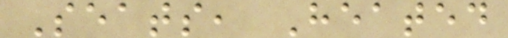Seats, Heated
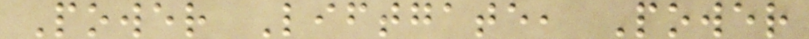Power Liftgate, Power
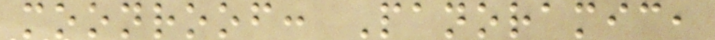moonroof: Panoramic,
